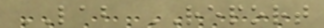LAB REPORT
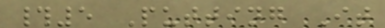#5 Putting It
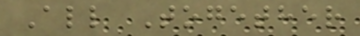All Together
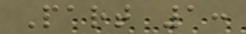Part 1:
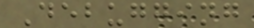Debugging
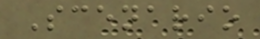Scenario
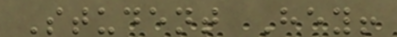Student Hey!
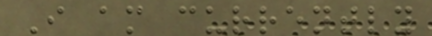I am currently
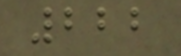222
